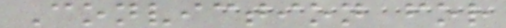Conviction for
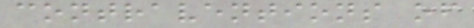contraventions of
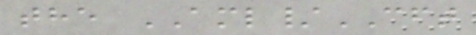the AML/CFT
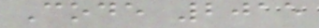Code 2015
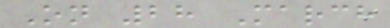On 28 March
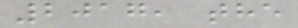2017, the
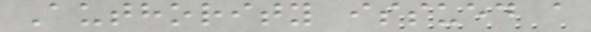Authority issued a
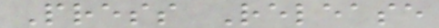Press Release
